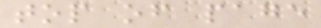top of page
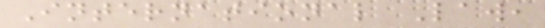International Law,
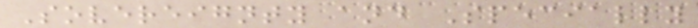Sovereignty and Specially
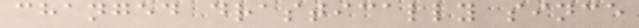changed drastically since
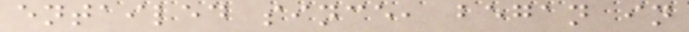entailed since, began in
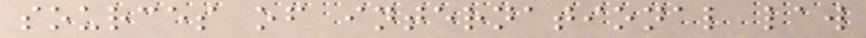sources of international law
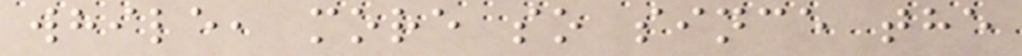while, more so since the
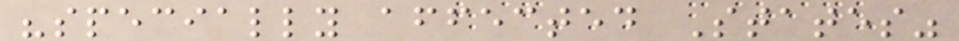"specially affected States"
